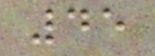45
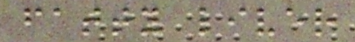fatty liver
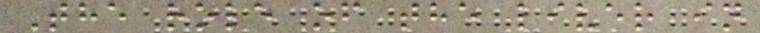The role of the liver in
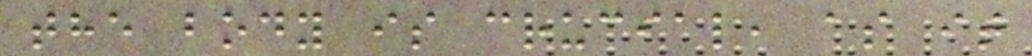the body is crucial, as it
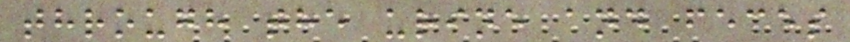through the urine and feces
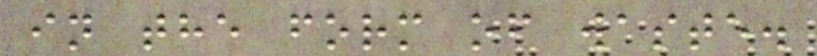in the form of waste.
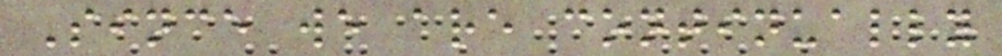Since we are continually
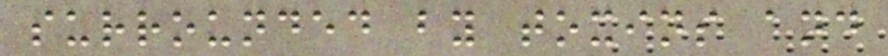surrounded by toxins and
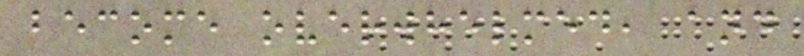become overwhelmed, and
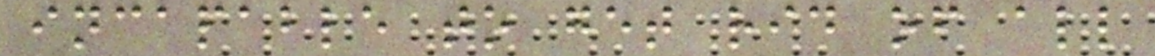incapable to get rid of all
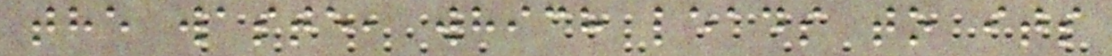the waste, which leads to its
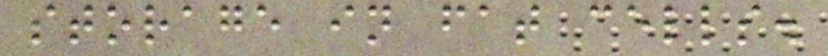storage in fat cells.
